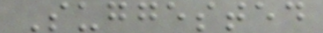Suggested
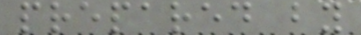prepared by
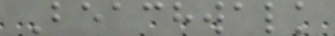Beachwalk
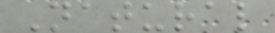Natural
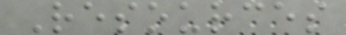Resources
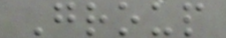Group
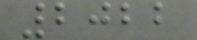2022
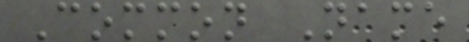Common Name
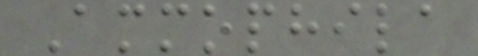Ammophila
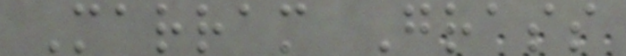Marram Grass
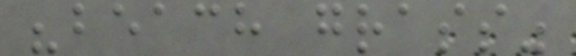"beach grass"
